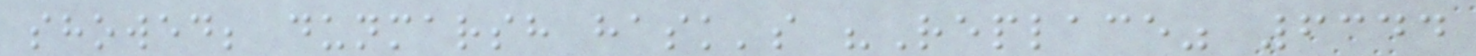showed; dunmarsh hask's "Replace" 6344
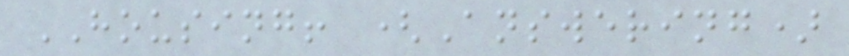HOUSING! (Answering)
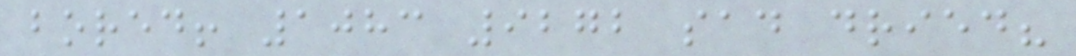bored! 1083 9272 sad dried?
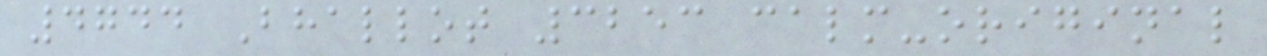4744 Bhallot 3253 calm-original
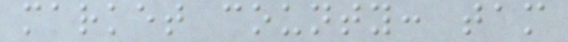market county: tam
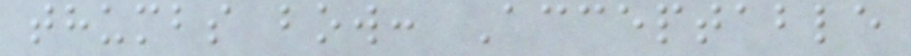thumbs bow: Acceptable
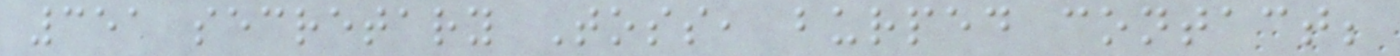351 secretary Toss, burped contact;
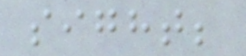sight;
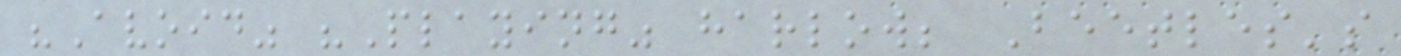"Avoid" "Playing" harlow; Beetles's
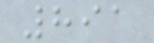891
